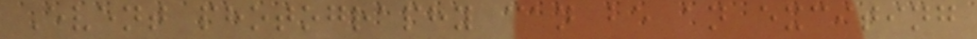Event photography can be an exciting
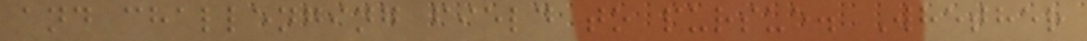and challenging field to pursue. Whether
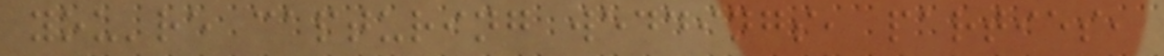you're capturing weddings, parties,
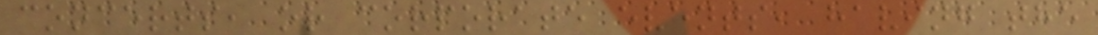concerts, or corporate events, having the
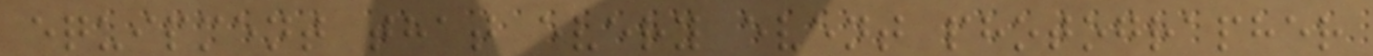equipment that every event photographer
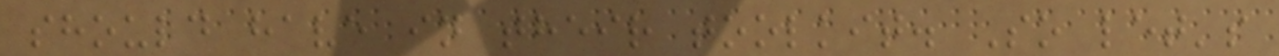should have in their toolkit. So let's
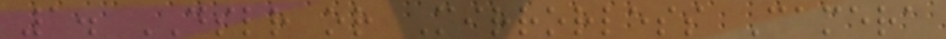1. DSLR or Mirrorless Camera
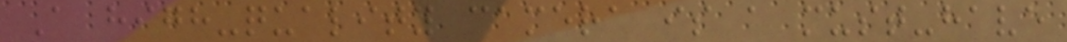A high-quality camera is a must-have
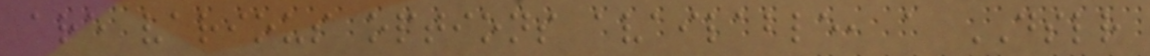are various options available, a DSLR
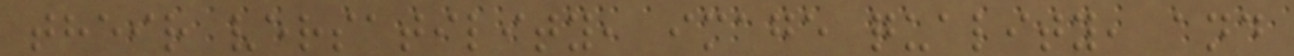their versatility, image quality, and
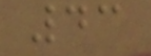43
